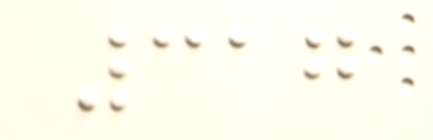317
